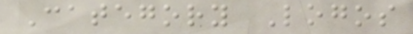Category Logos
